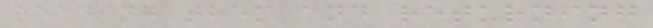reading them and returning
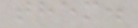them.
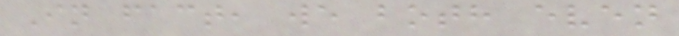In fact, we both even
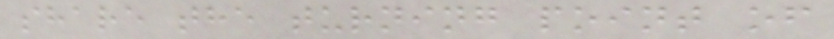share the turning point of
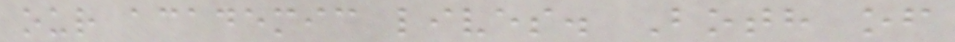our academic lives. Both of
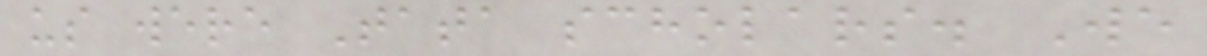us were Tata scholars. We
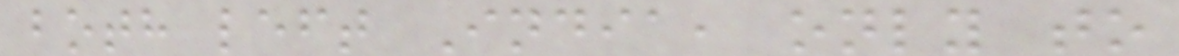both left India, only to
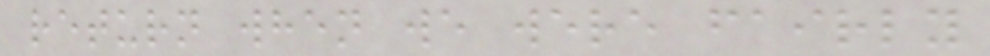return when we were fairly
